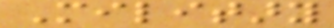Military
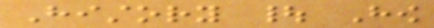History | How
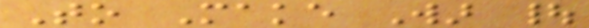To Make War |
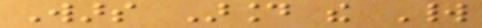Wars Around the World
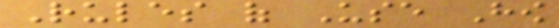Rules of Use How
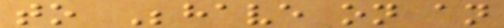to Behave on an
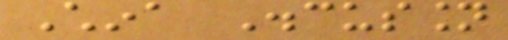China Discussion
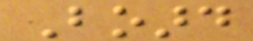Board
